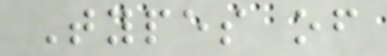Types of
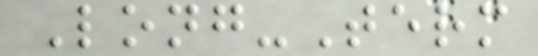Long-Term
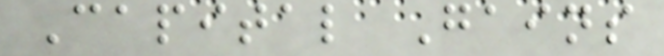Capital Gains
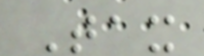Tax
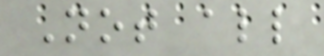Not all
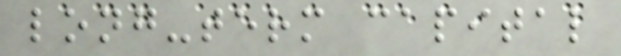long-term capital
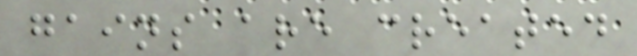gains are created
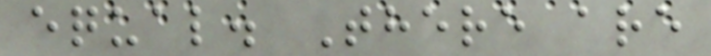equal. There are
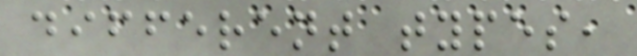different types,
